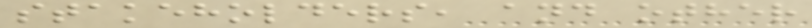stakeholders, and other
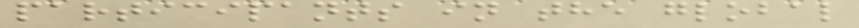participants in the global
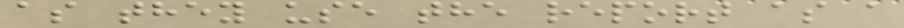as they use the report as a
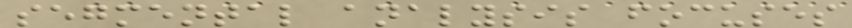segmental analysis focuses
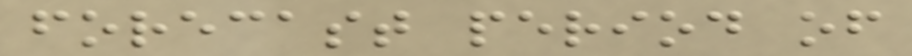forecast period of
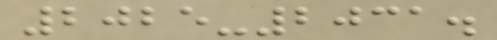2025-2031.
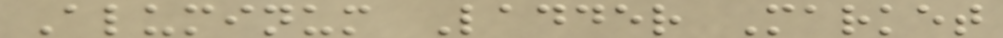Aluminum Ladder Market
